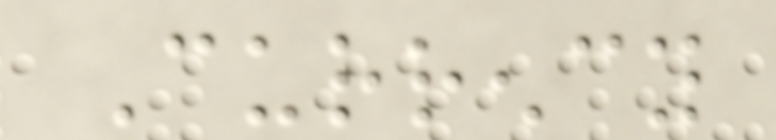Currency
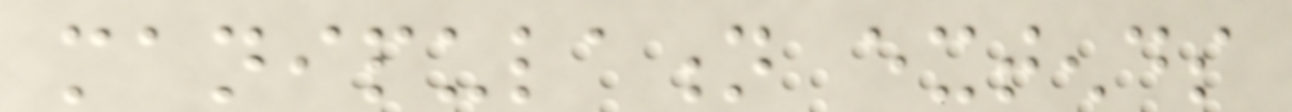manipulation extends
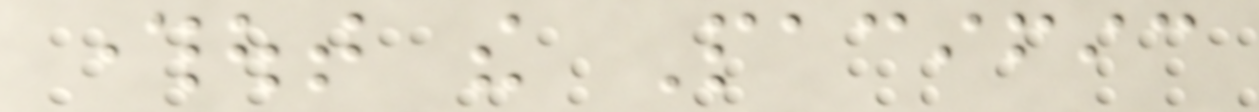throughout the Pacific
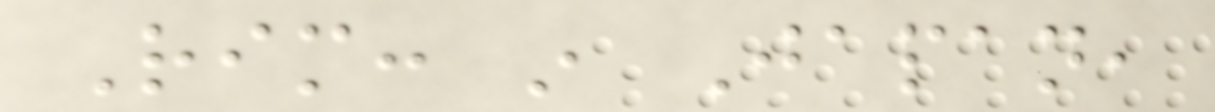Rim: in Japan,
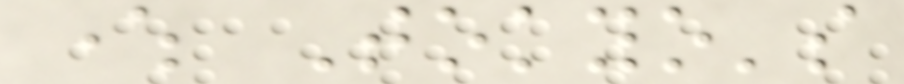where Tokyo's
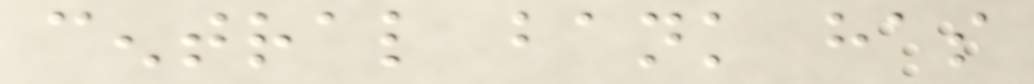central bank has
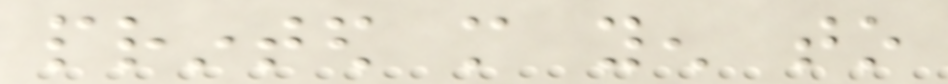printed more yen to
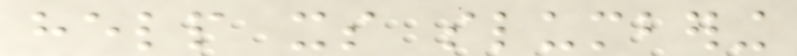help its slumbering
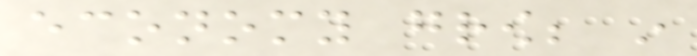economy grow; in
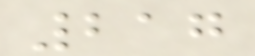217
